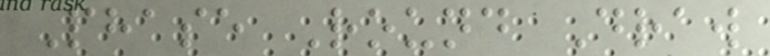Phase Round Draw
